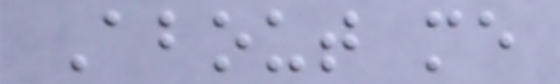About me
